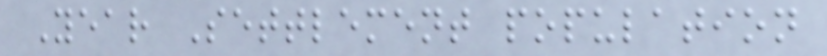Year Settlement population
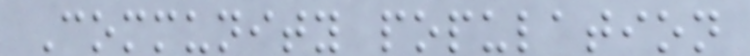Community population
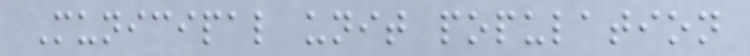Municipal unit population
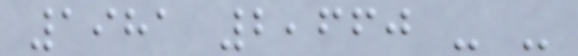1981 2,660 - -
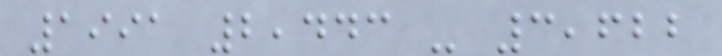1991 2,443 - 3,622
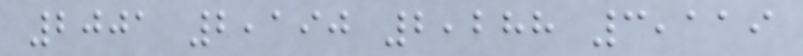2001 2,190 2,288 3,119
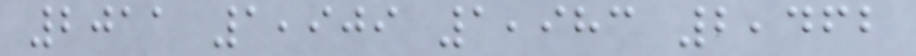2011 1,909 1,983 2,462
